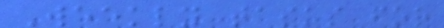Weekly tasks for
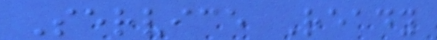Service Ready
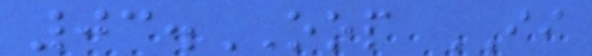03.OOP II
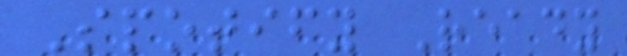Spotify Ready
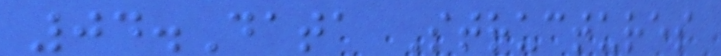04.Data Structures
